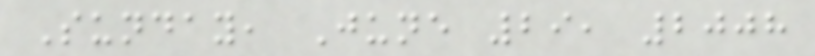Sunday, June 29, 2008
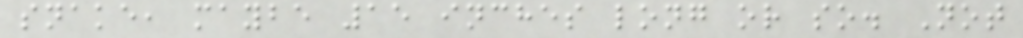snake, maybe 15 inches long or so. Not
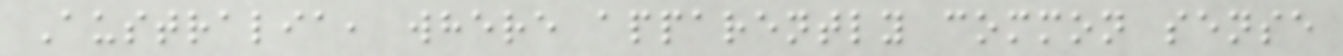Australia, where apparently common sense
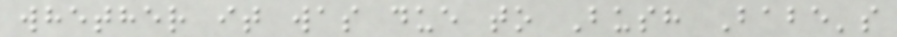whether it was due to Bush Babe's
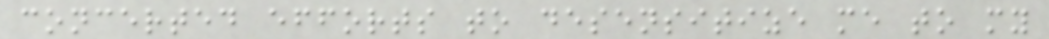concerted efforts to desensitize me to my
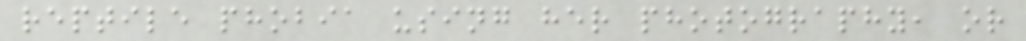reptile phobia using her photography, or
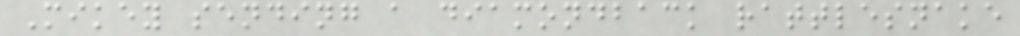Mikey sending a diamondback rattlesnake
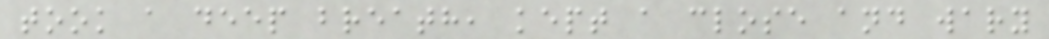took a deep breath, kept a close and wary
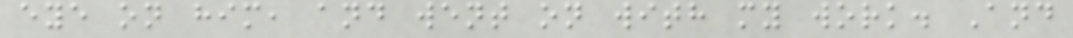eye on him, and went on with my work. And
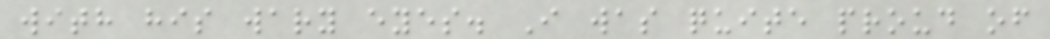with his wary eyes. I was quite proud of
